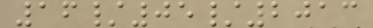16/05/2013
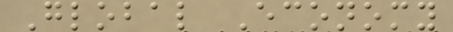Global Economy
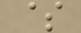$
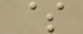$
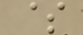$
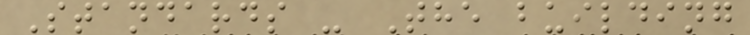Standards - The building
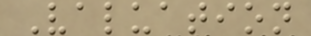Valuation
